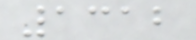1312
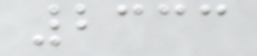2333
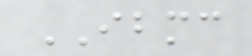IBMC
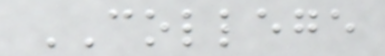COLLEGE
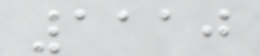1110
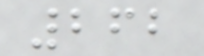262
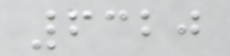6320
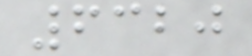6320
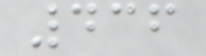436
